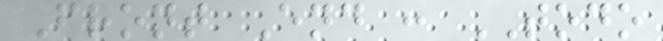Front End : TODO
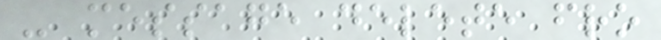- message delete fro
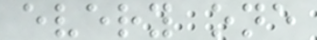every one
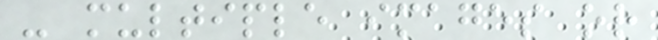- multiple images or
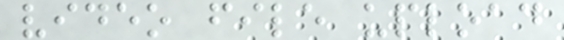video file upload
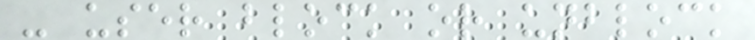- user block or unblock
